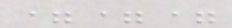===
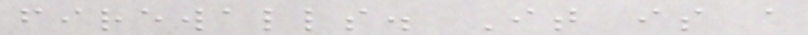firewalls. It is a
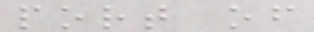port of
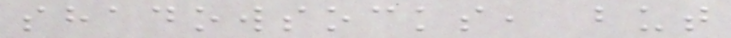shadowsocks, but
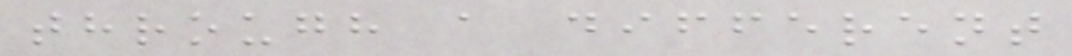through a different
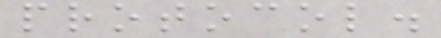protocol.
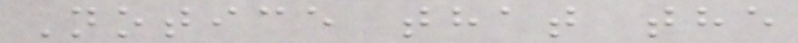Notice that the
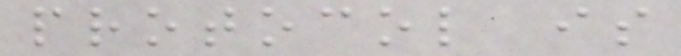protocol is
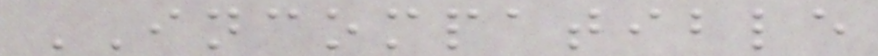INCOMPATIBLE
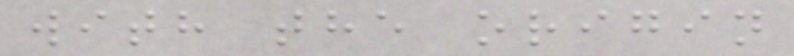with the origin
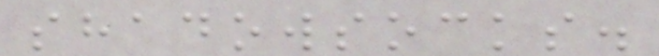shadowsocks.
